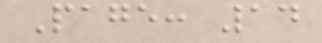Page: 14
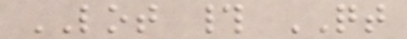LOT # QT
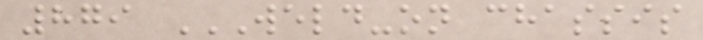879 WELD-ON CHASSIS
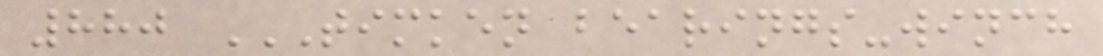880 TIMKEN BEARINGS-WINCH
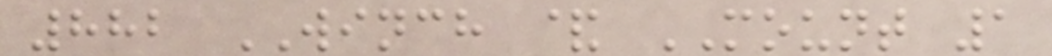882 WINCH & MOUNT 1
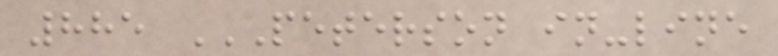885 PETERSON IN-LINE
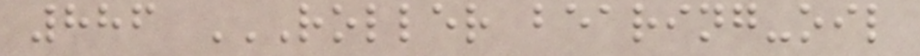886 ROLLER BEARING-OIL
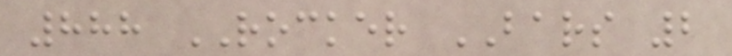888 ROCKER BARS 2
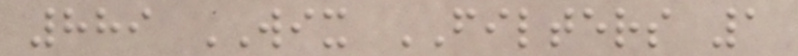889 WIX FILTERS 1
